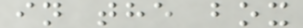in the box
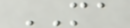MA
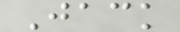Jack
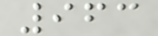963
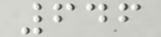646
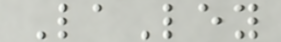LaLey
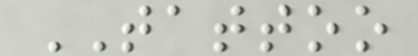TATTOO
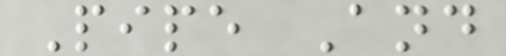Pipe And
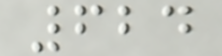624
